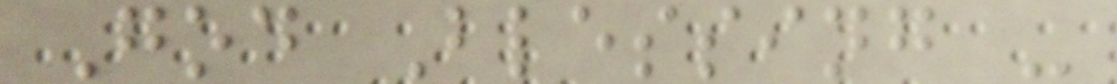God Blessing -
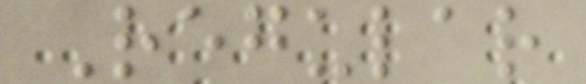Regular
